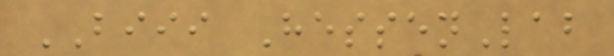BIII HessenLab
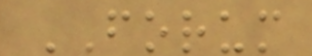FORUM
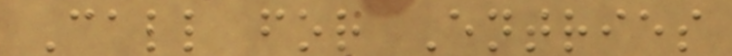Call for Entries
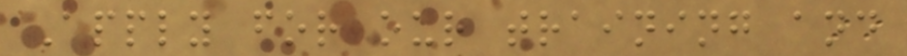Apply for our training and
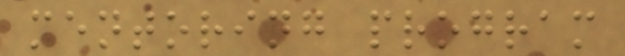mentoring program
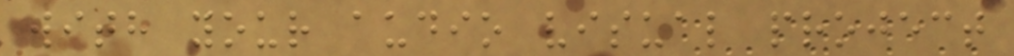with your audio visual project
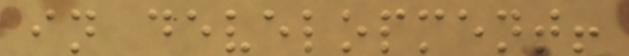in development!
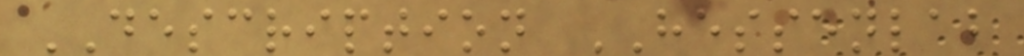DESCRIPTION HESSENLAB
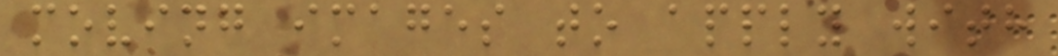moving images to apply with
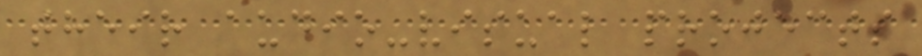their audio-visual projects
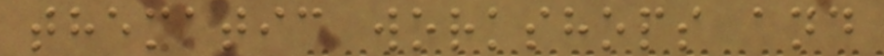thematic workshops and
